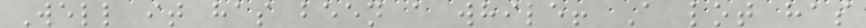Well it has been a while! A lot has
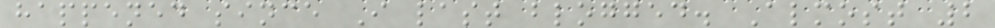happened since I last blogged. Almost 2
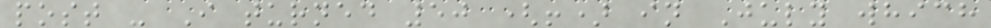post - I turned 50 (!) in July which
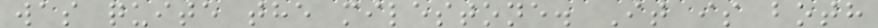was quite the milestone. It is both
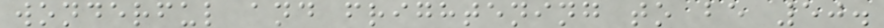wonderful and frightening to be 50.
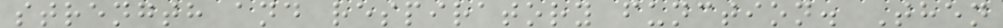strength and respiratory function. Then
